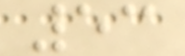53
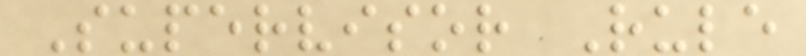Supervisor Rule
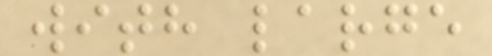with large
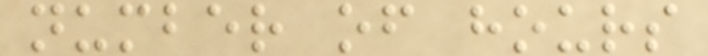number of hours
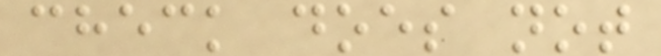check does not
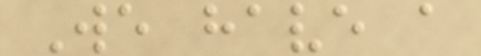We have a
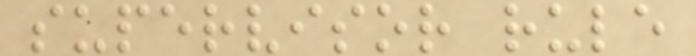supervisor rule
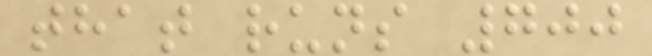that runs 700
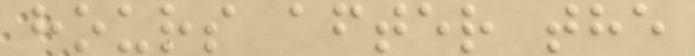hours after the
